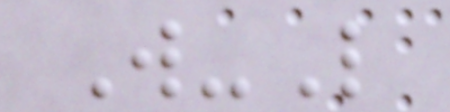W-L
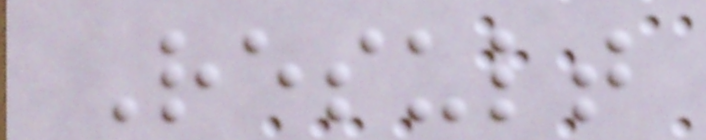Result
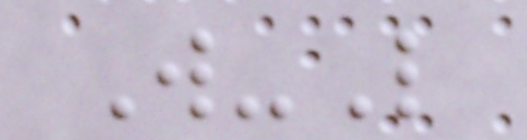W-L
